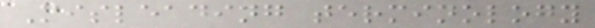Misleading terminology
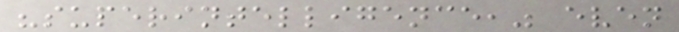"superintelligence," even
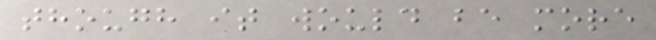though it would be more
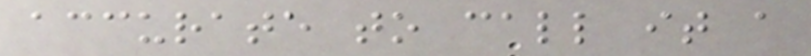accurate to call it a
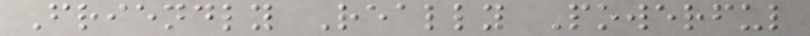Friendly Really Powerful
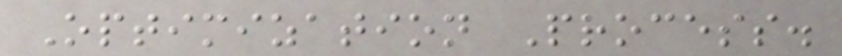Optimization Process.
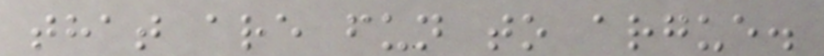that are fun to argue.
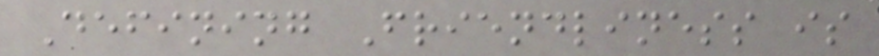Defining Friendliness is
